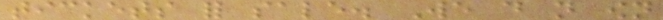tickets for sale. We do not own
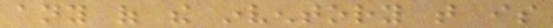any of the inventory that is
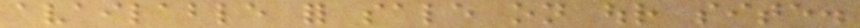available for sale on our site.
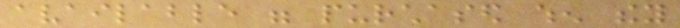available were purchased when they
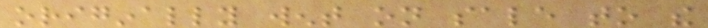originally went on sale to the
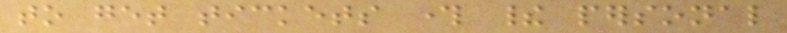to get tickets through their personal
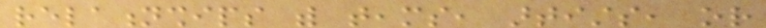relationships with teams, artists, or
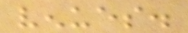venues.
